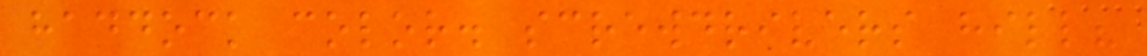haddock color. screwdrivers hill?
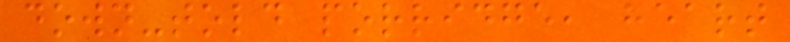down-told porridge, heart
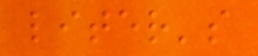liter's
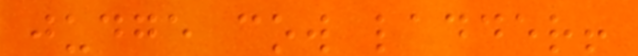judge cow ladder!
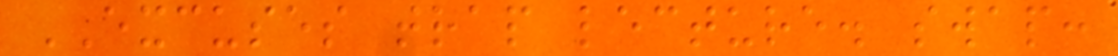EXCUSES trap lecture. swap:
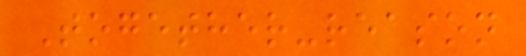Together-reason
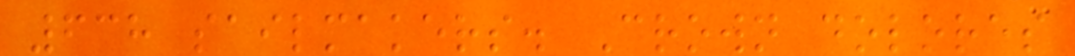638 sailmakers. Crown dolores
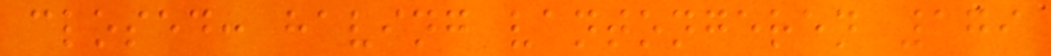closed: having vantongeren 179
